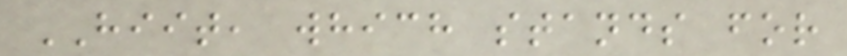HIIT, which stands for
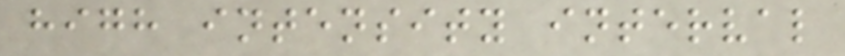high intensity interval
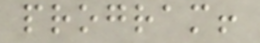program!
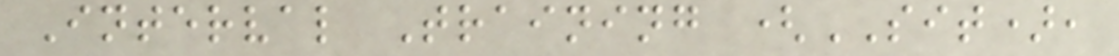Interval Training (SIT),
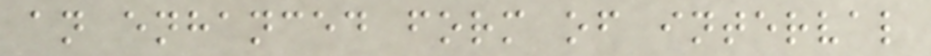an enhanced form of interval
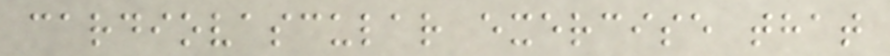cardiovascular exercise that
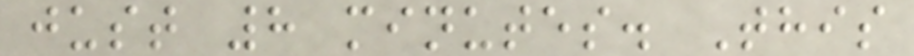just 8 minutes. This
